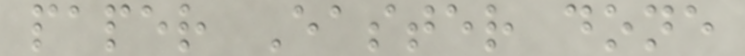paper Easter done
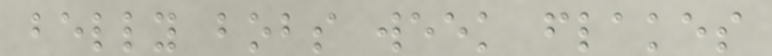belly bobs week flakes
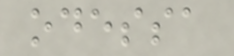odessa
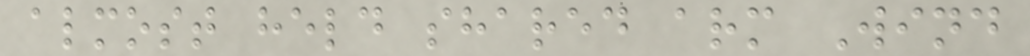almost held shared arm Wind
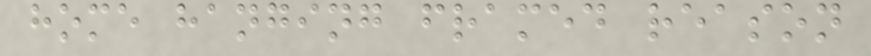home hanging framed reason
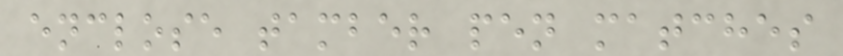enclose tamber pen matches
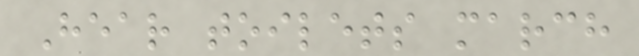Hear toilets march
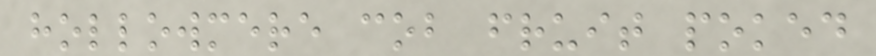hollowmere cob fruit poked
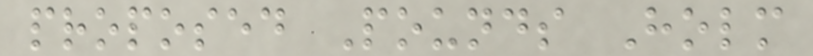proposed Pounds Holm
